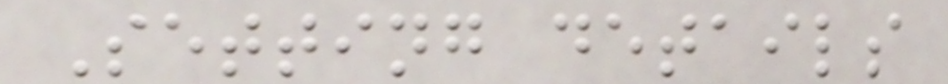Setting details
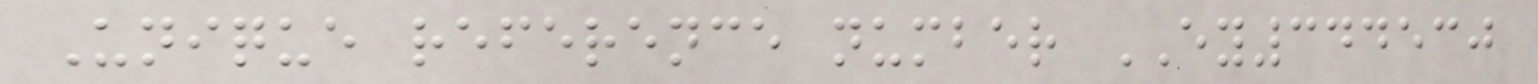Unique reference number EY344530
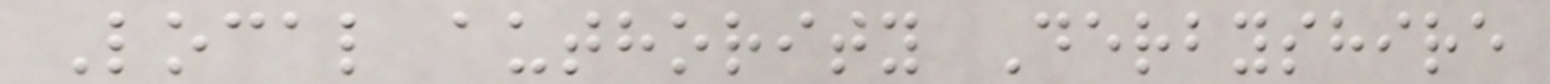Local authority Derbyshire
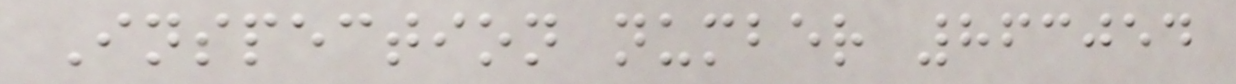Inspection number 863054
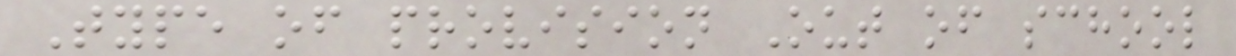Type of provision Out of school
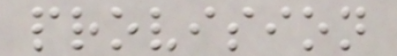provision
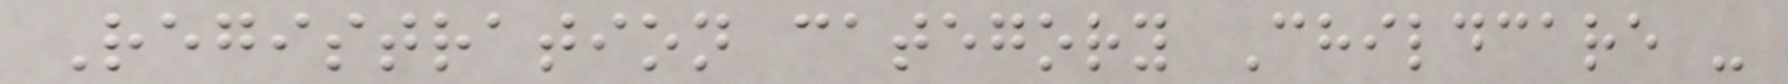Registration category Childcare -
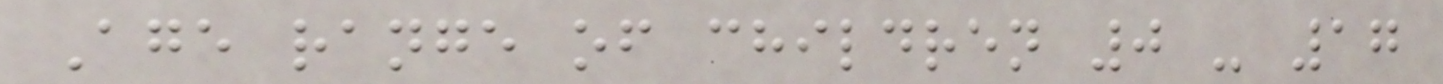Age range of children 0 - 17
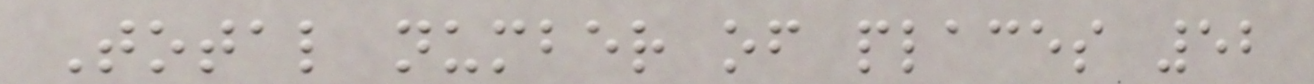Total number of places 52
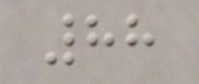88
